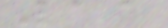11
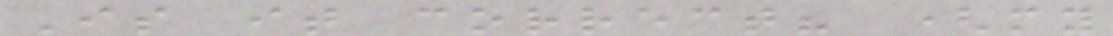Is it correct? (my
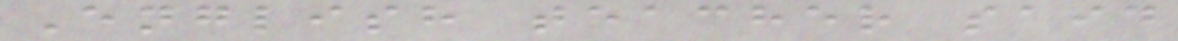English teacher said
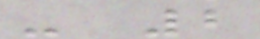- 2
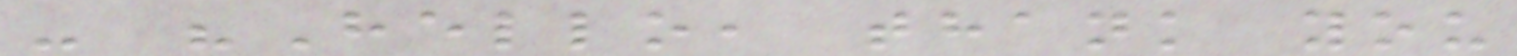- "Hello, thank you
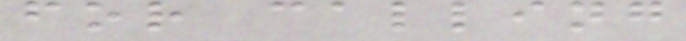for calling
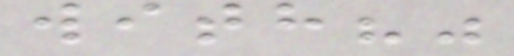with?"
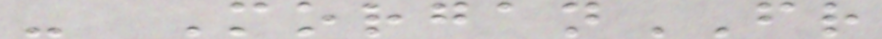- MorganFR
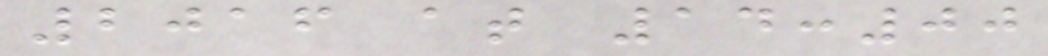2016 at 14:00
